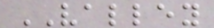VALLEY
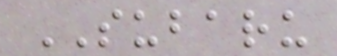SUBARU
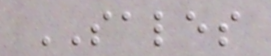SALES
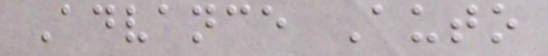Advance Auto
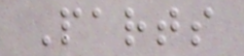Parts
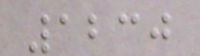1230
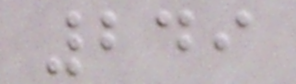249
